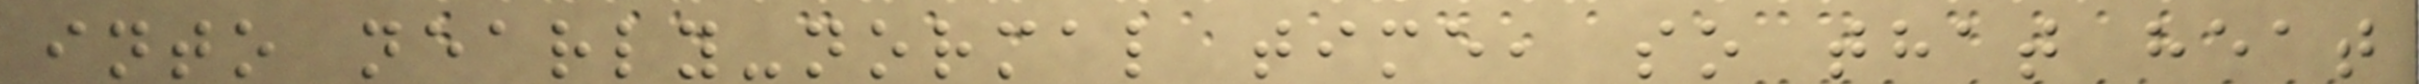into nearly-normal time, so that heat
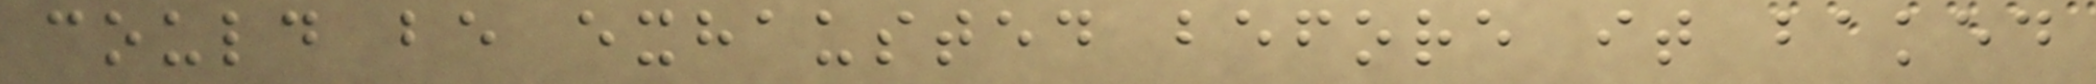could be exhausted before it baked
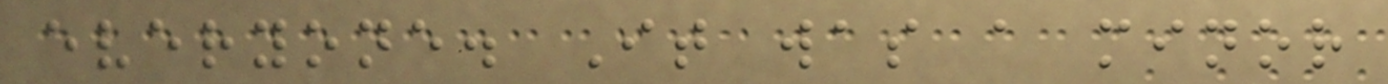everyone. It was a minor
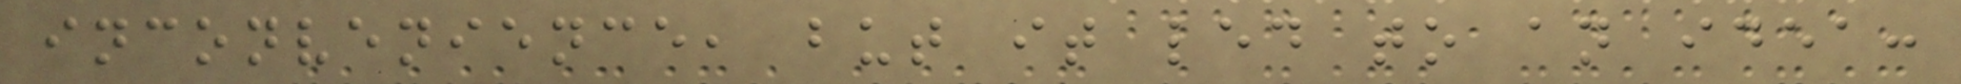inconvenience, but it led to an idea:
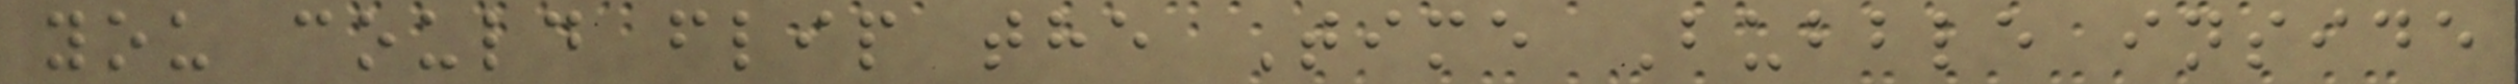you could flip the Time Bubble inside
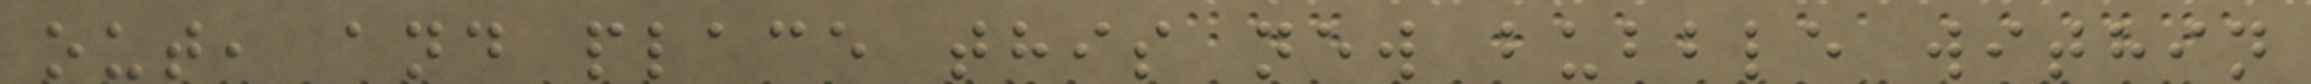out, and place this new bubble within
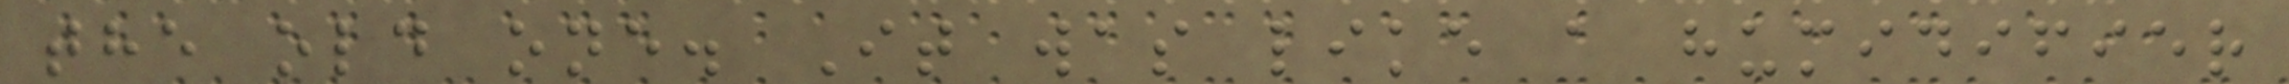the old one. It was like a humidifier
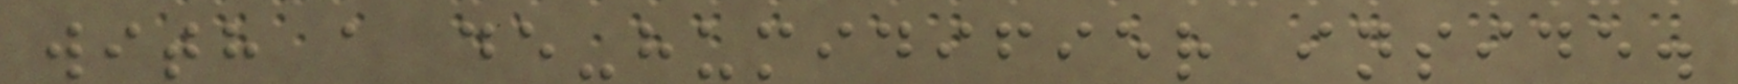with a de-humidifier inside.
